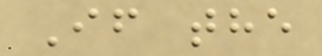If the
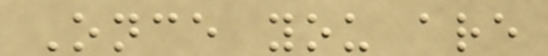Once you are
